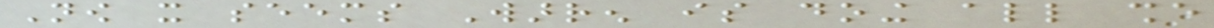Now it seems Warren is doing all she
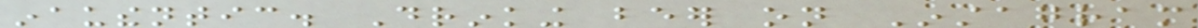inauthentic. Drinking beer on Instagram
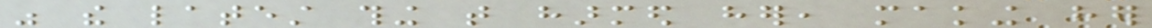was the latest thing that harmed her, making her
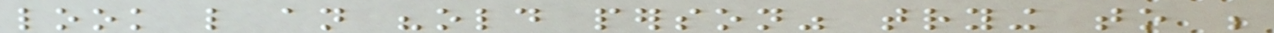look like an "old person" trying to be
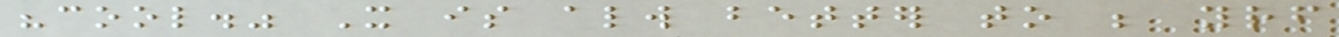"cool." It is always better to be yourself
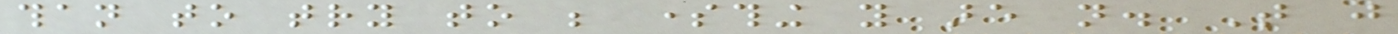than to try to be something you are not. That just
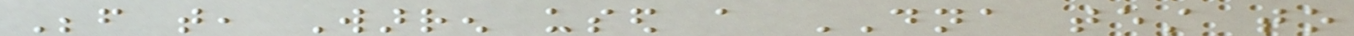Before that, Warren used a DNA test to
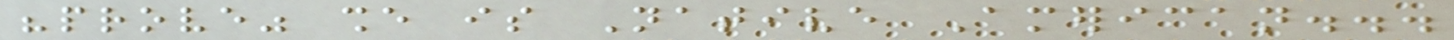"prove" she is Native American...
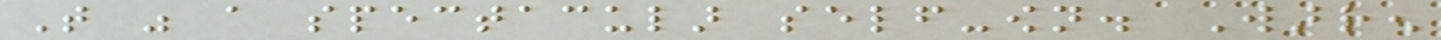That was a spectacular self-own. Warren
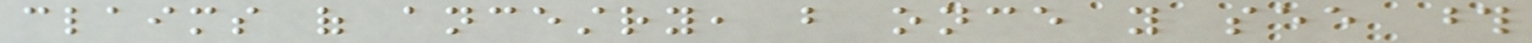claims of ancestry, but once you see those
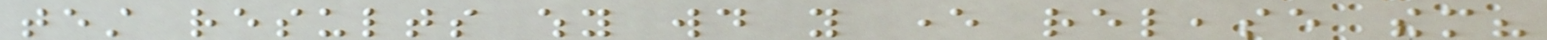test results why would you ever release them?
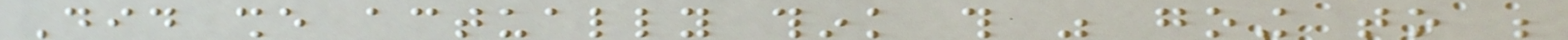Did she actually think this was going to be
